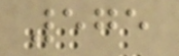575
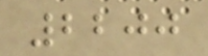2200
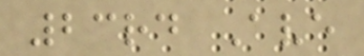23rd Ave
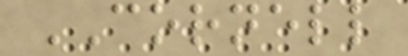CORNELL
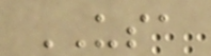USA
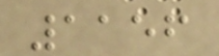1156
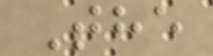The
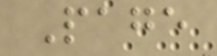Page
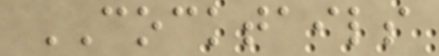COCKTAILS
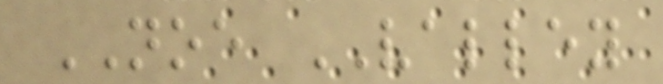NOE VALLEY
